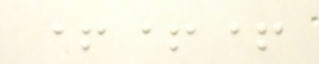+++
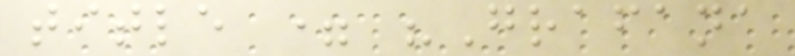title = "Grafana
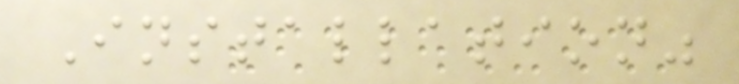Installation"
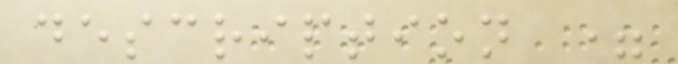description =
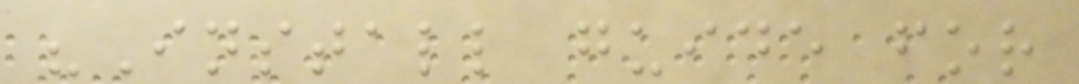"Install guide for
